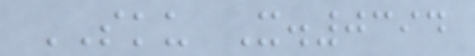SKU X.0394
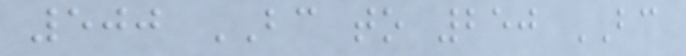500 BC to 250 BC
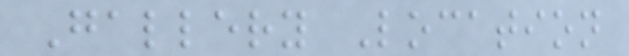Gallery Location
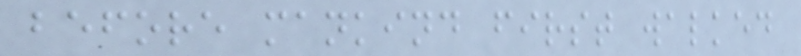before mankind first walked
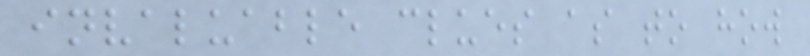invaluable clues as to how
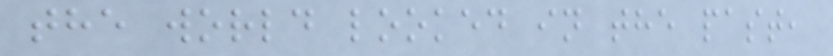the world looked in the past,
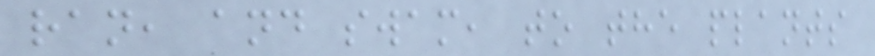ran, and swam, to the plants
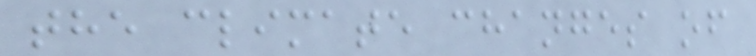the climate changes of
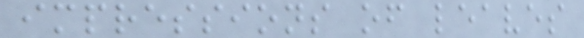impressions of leaves
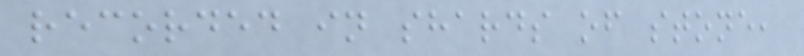recorded in shards of stone,
